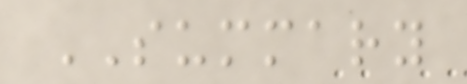SUMMARY
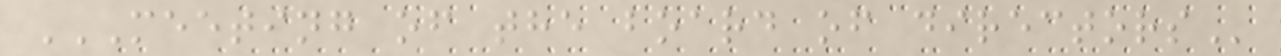MEETING OF THE BOARD OF DIRECTORS
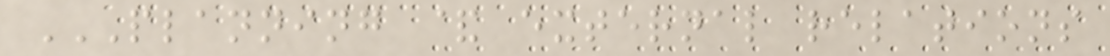PLANNING & EXTERNAL RELATIONS
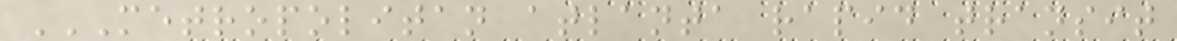METROPOLITAN ATLANTA RAPID TRANSIT
